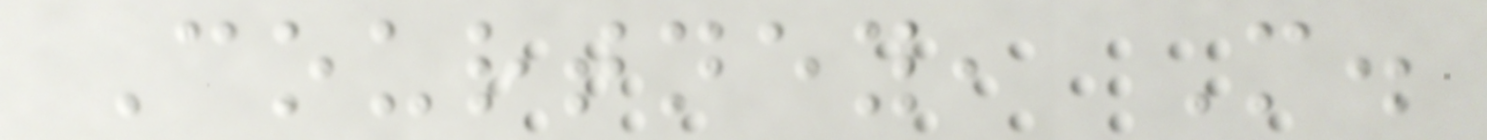Courtney, M.
